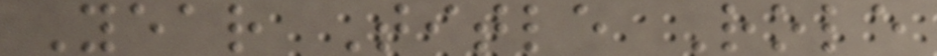Year Title Role
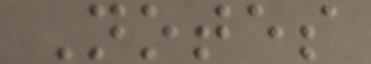Notes
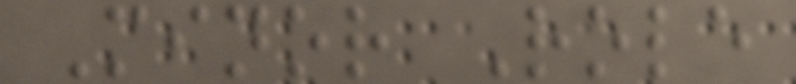Minor Role
